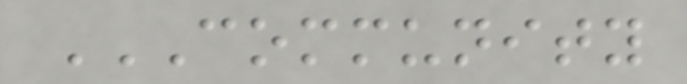COMMUNITY
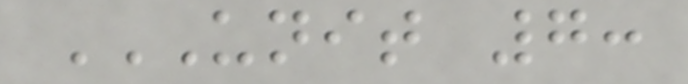UNIT 7:
